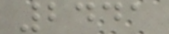2441
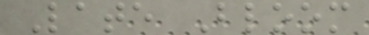Late Bloom
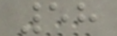58
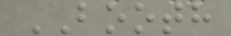BOOTH
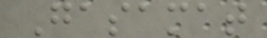Gasamat
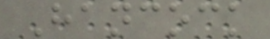Hancock
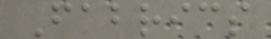Fabrics
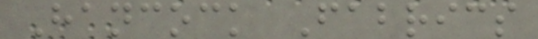Hancock Fabrics
